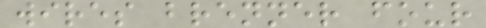wires brenner four
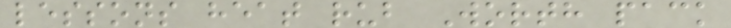lessons heat rub Worth pack
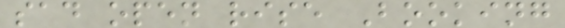sad open rise Booking
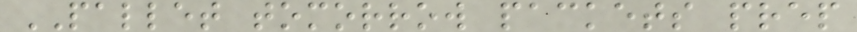PALLET tomorrow packets prep
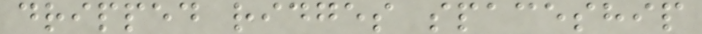dripped ridges spaceship
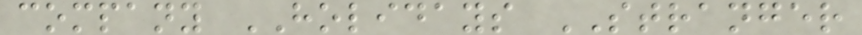company HOLIDAYS STRANGER
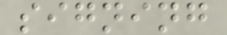signing
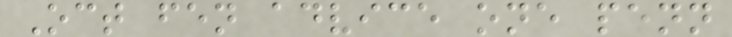Oct fen advice one penn
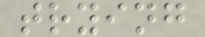trying
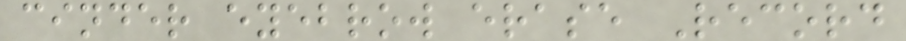cinder eyebrow erase Record
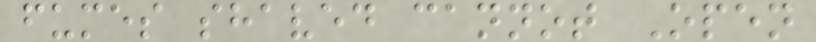fumes shaved cannot Open
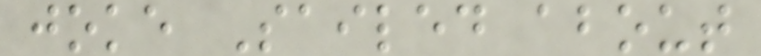joke Sailed about
